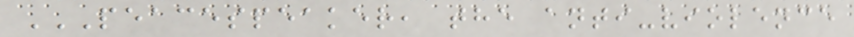PEACESPEAKER, THE ANTI-VIOLENCE
